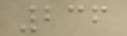236
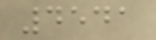4541
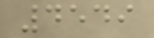4549
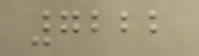7222
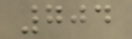704
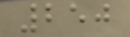250
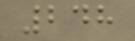248
